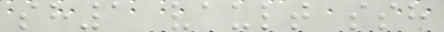sh1 vault ssh
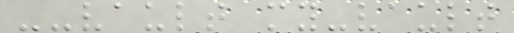--vault my-vault
